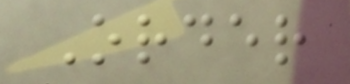Order
